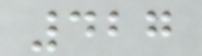427
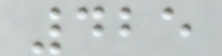425
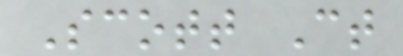Scott Ct
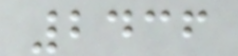2436
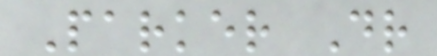Parker Dr
